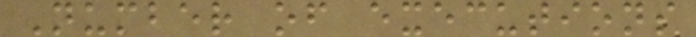Number of executions
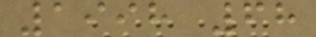1998 68
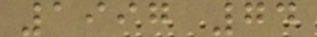1997 74
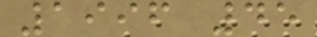1996 45
